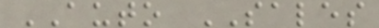AUTO SALES
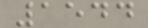1544
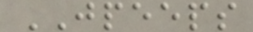JPEEPS
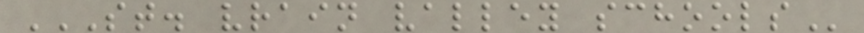ST. VRAIN VALLEY SCHOOLS
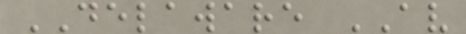DELAWARE AV
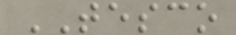TESCO
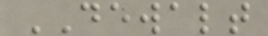DEWALT
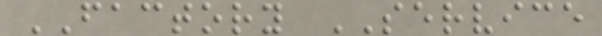FACTORY SERVICE
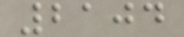2104
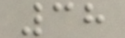38
